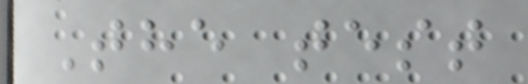The test
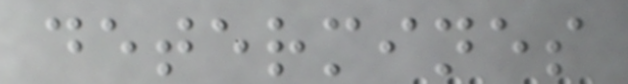determines
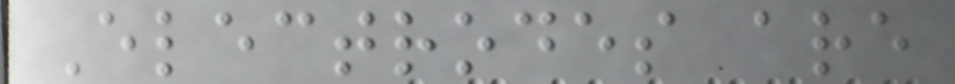Electrodes are
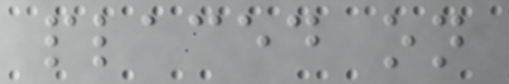placed on
